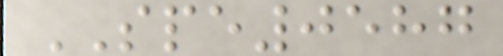SPE0587
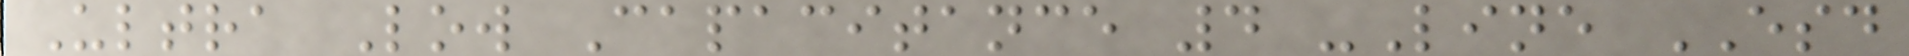Ultra Low Capacitance 4 -Line ESD
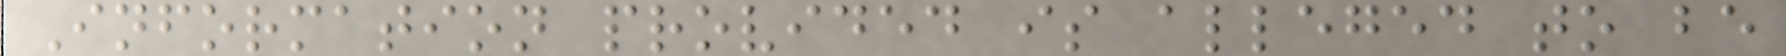Information provided is alleged to be
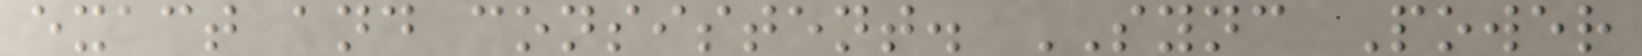exact and consistent. SYNC Power
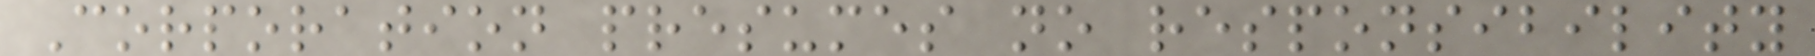Corporation presumes no responsibility
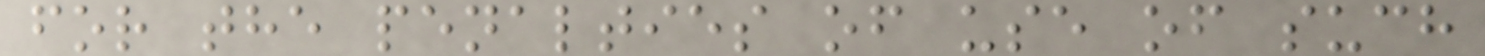for the penalties of use of such
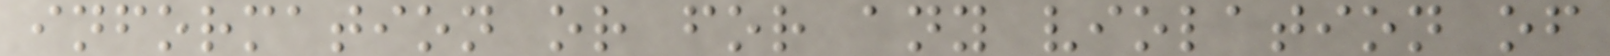information or for any violation of
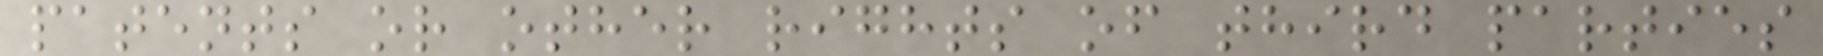patents or other rights of third parties
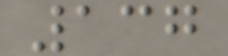137
